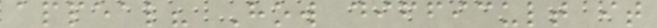appeal? How difficult it
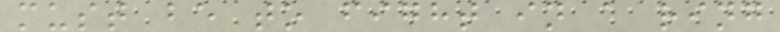must be to fight in a ring
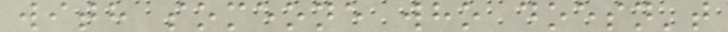with someone who doesn't
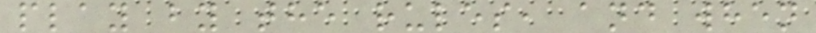play by the rules, and when
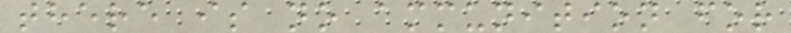there is no ammunition for
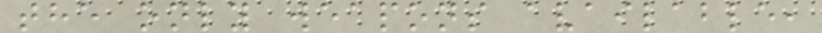the only weapons available,
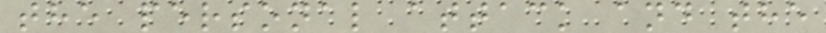the personal attack and the
